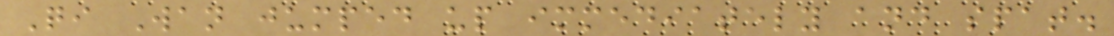Qi Wan jumped up immediately and spat.
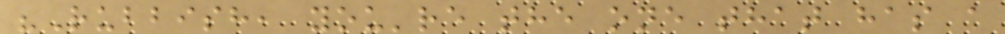"Rubbish, you're the one that has a
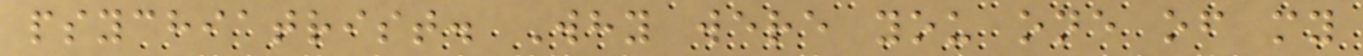psychiatrist. Why were you one of my
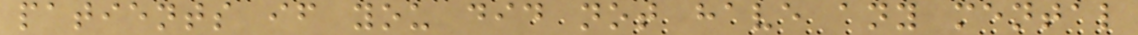patients if you did not have any mental
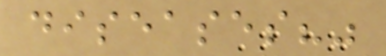diseases?"
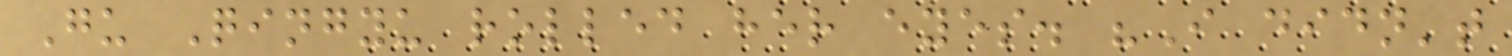Gu Qingyu rolled her eyes. "I didn't
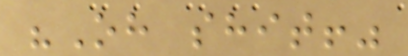"Oh shit!"
